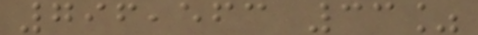796,563 33%
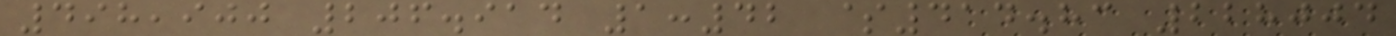498,900 206.914 1:42 $414.83 228004
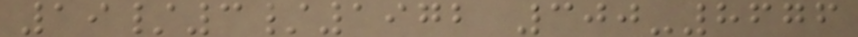19/3/1972 300-8676
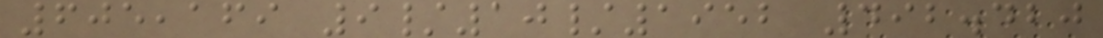605,169 9/10/1952 492.420
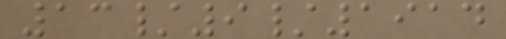13/9/1914
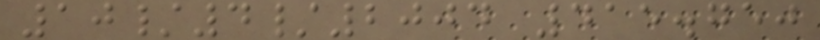10/4/2004 415.750
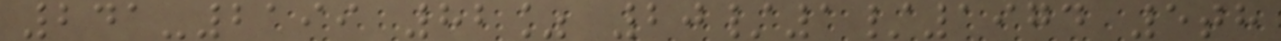241-2199 82% 20/1/1974 5th
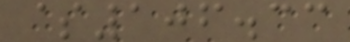$106.33
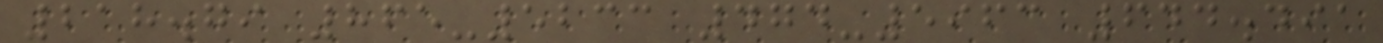218.79 865-5233 474-5963 644.491
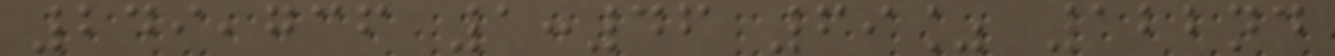249,736 1:46 69% 122nd
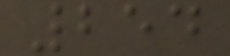254
